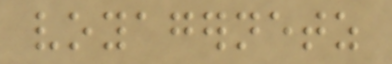voyagernetz
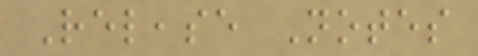Release Notes
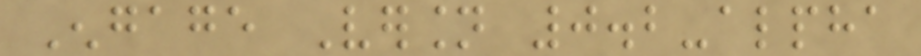Engage Version 0.2-alpha
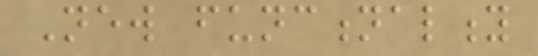New functionality
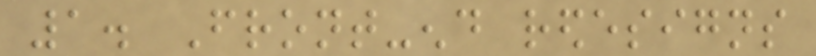1. Front-end redesigns
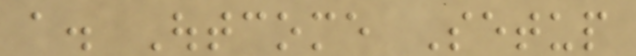a. Outcome Setup
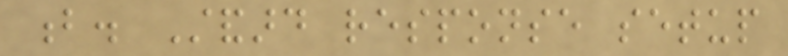b. Standard response setup
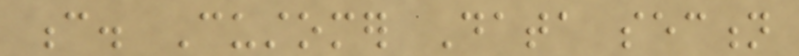c. Customer Data section
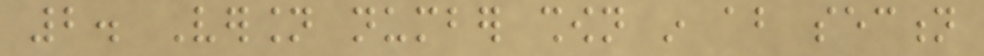2. Version number shown in about section
